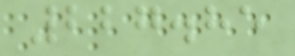227.85
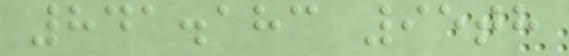841.183 95th
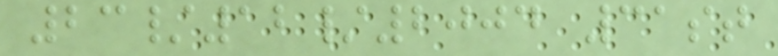23/12/2004 31st
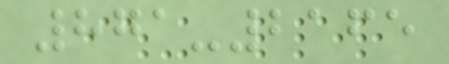871-2165
